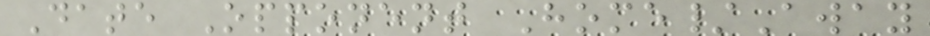Date Opponent Home/Away
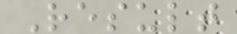Result
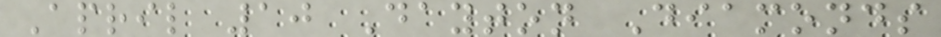April 10 Dayton Diamonds
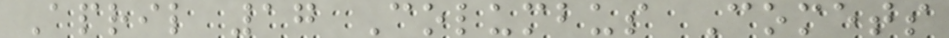April 17 Columbus Comets
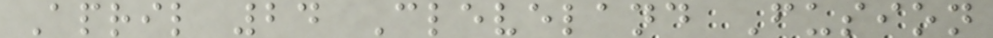April 24 Cleveland Fusion
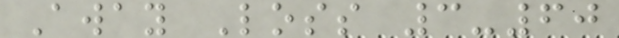Away Loss 3-60
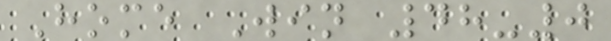Home Win 48-0
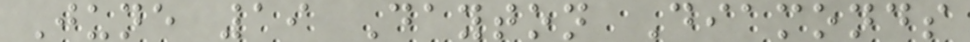June 19 Dayton Diamonds
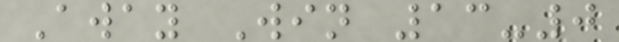Away Win 13-0
